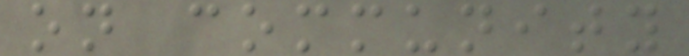on community
